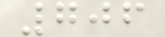706
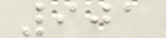901
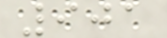901
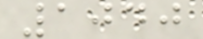1040
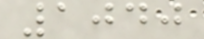1040
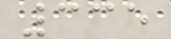335
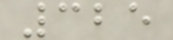325
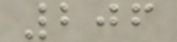206
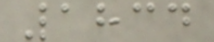1834
